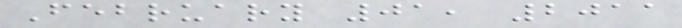February 01, 2011
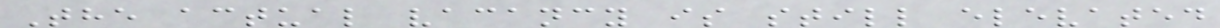The actual vacancy is still elevated
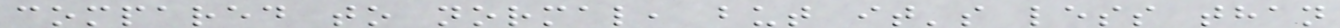compared to normal, but it's less than
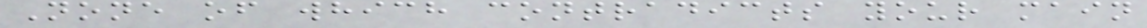None of which contradicts your main
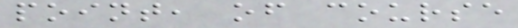point, of course
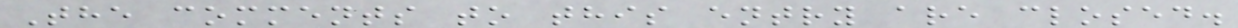The comments to this entry are closed.
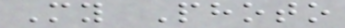My Photo
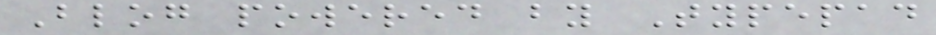Blog powered by Typepad
